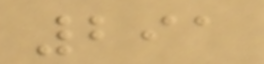291
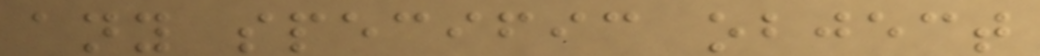any specific object
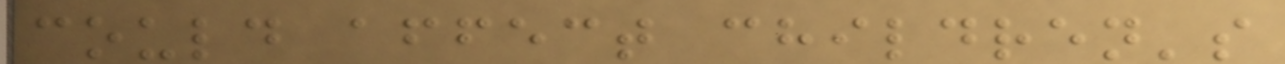could affect children's
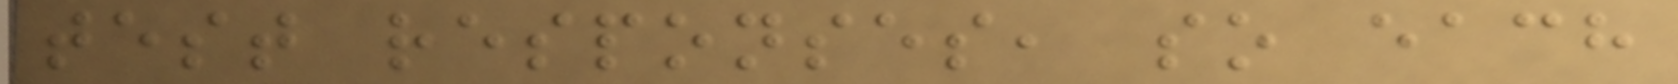test responses, so each
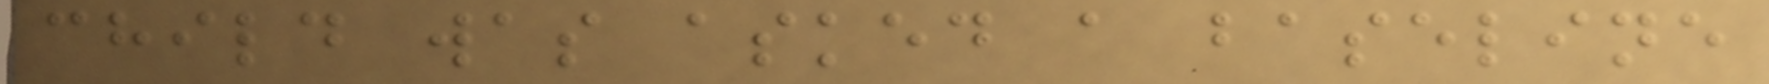child was asked a baseline
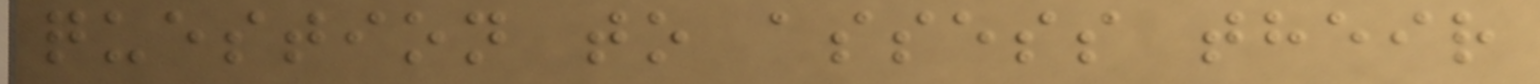question to assess their
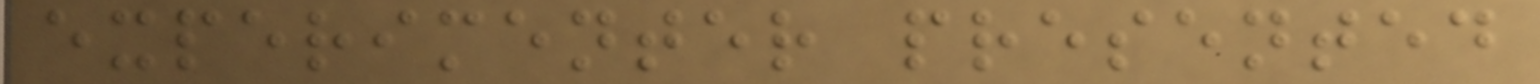experimenter presented
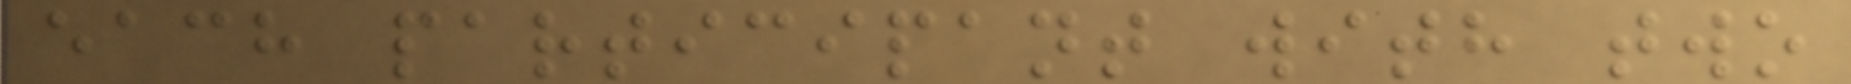each participant with two
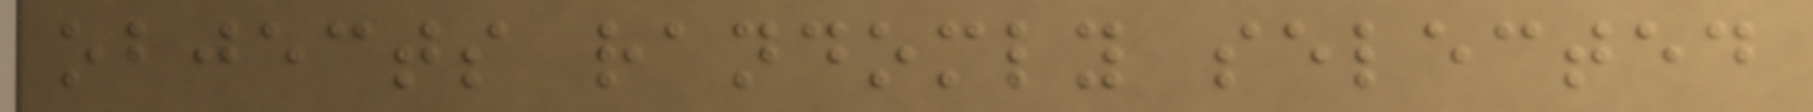objects randomly selected
